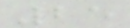25
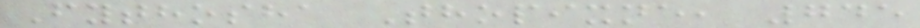Fythosha Thopixne, 745
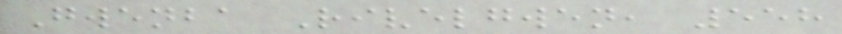Gwenba Rivelgwen, 558
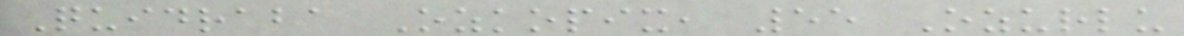Quidraba Ozkopix, 55 Ozurlu
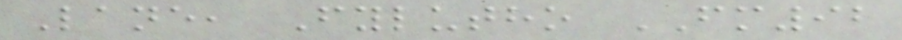Lane, Fylutho FM92
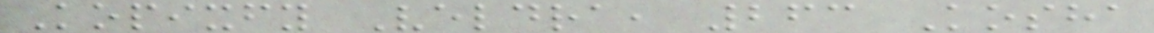Kopixfy Veldra, 263 Kosha
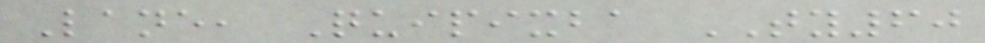Lane, Quipixba TY60
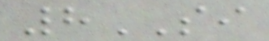8SI
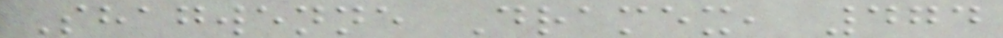Shagwenne Dramex, 474
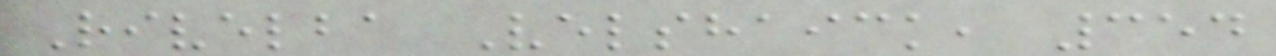Rivelba Velshaick, 354
